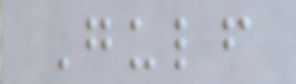Gulf
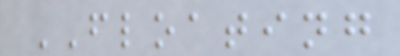FLOATING
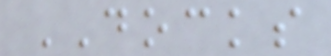DOCKS
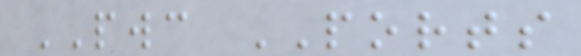PWC PORTS
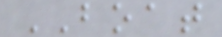BOAT
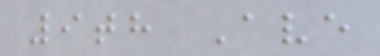9th Ave
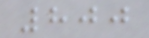800
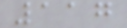117
